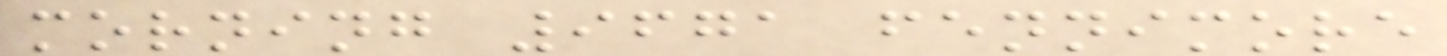morning 9671 fennimore
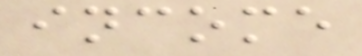income
